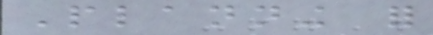Planning for
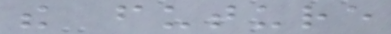the future
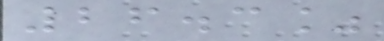26.3%
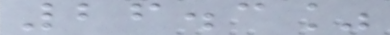26.3%
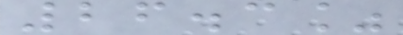26.3%
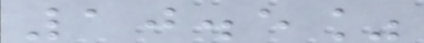10.5%
